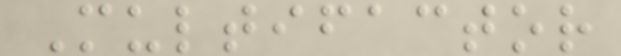Multifactor
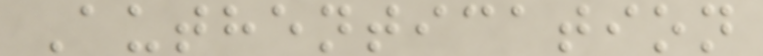Authentication
